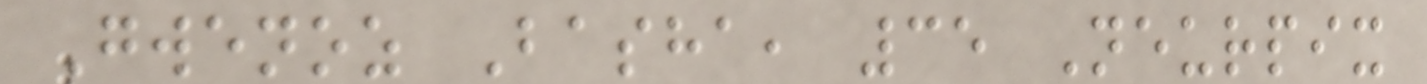Gwenoz Basha, 35 Neurpix
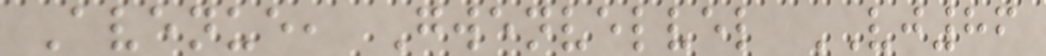Avenue, Gwenvelvel VJ86
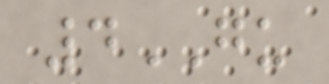4GU
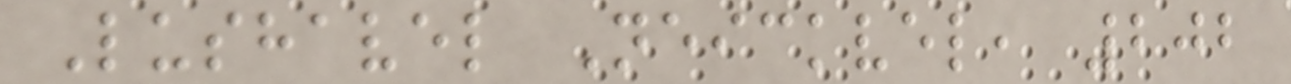Lushavel Neickvel, 202
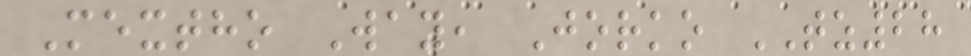Mextho Way, Jorko TZ28
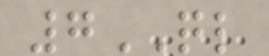7QL
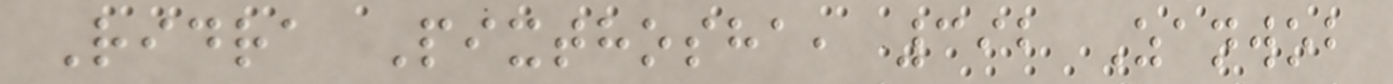Ridra Pixthosha, 392 Zanwob
